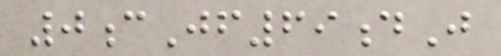0cJf69dJ
